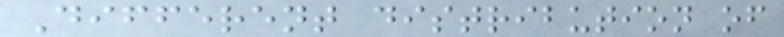Different distribution of
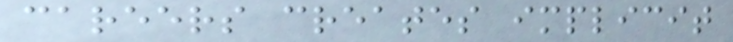careers creates implicit
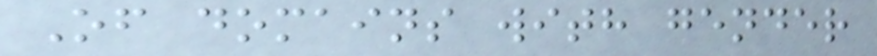Of domains with gender
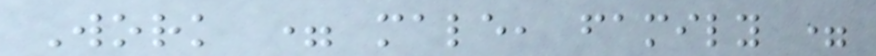Work = male, family =
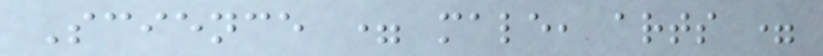Science = male, arts =
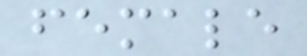female
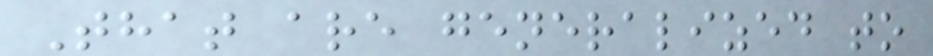That are generalized to
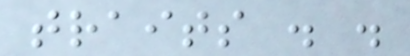traits . .
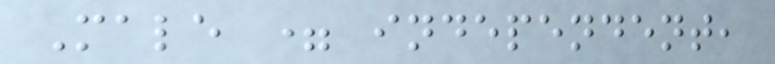Male = independent,
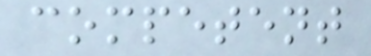competent
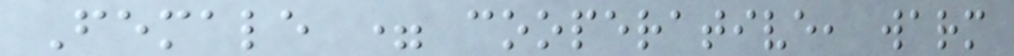Female = cooperative, warm
